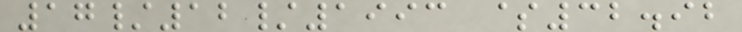17/12/1993 $32.92
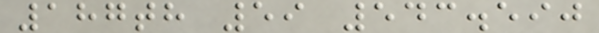187th 59 543.590
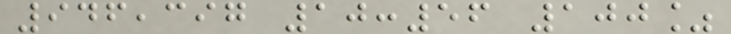946,397 10:56 100%
